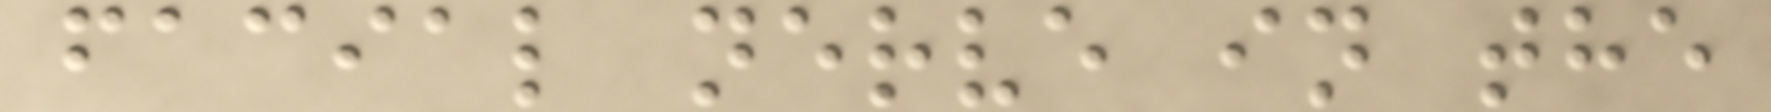facial nerve in the
